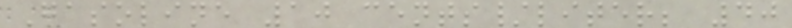Gasoline 10 cents/liter; 40
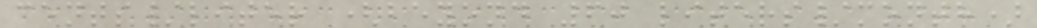cents/liter (beyond 60 liters/month)
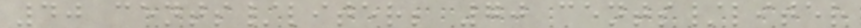40 cents/liter; 70 cents/liter
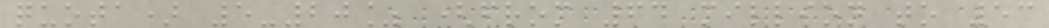quota) 5-20% (from 64 million to 53
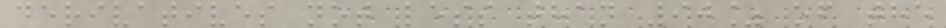derivatives not less than 90% of the
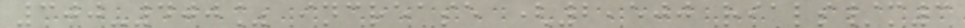300-400% increase (2,500 rials/m3
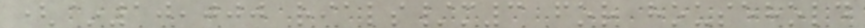(~10,000 rials/m3 for household
